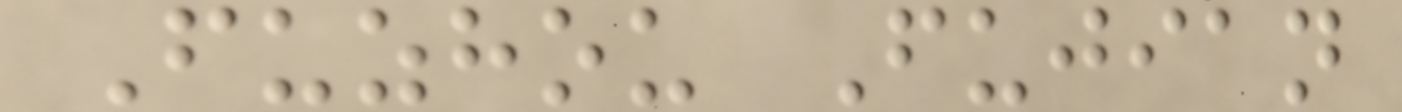Fuzhou Fujian
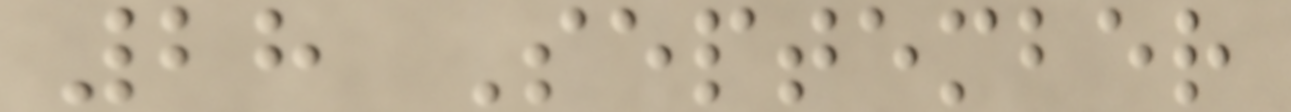28 September
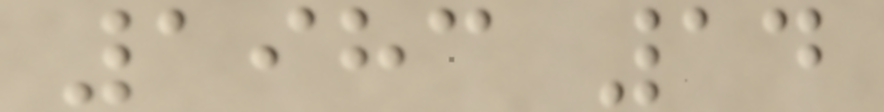1983 14
